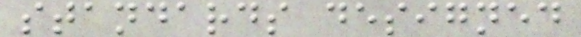standards designed
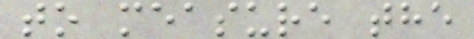to measure the
